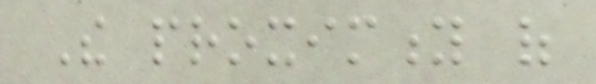The proximity of
